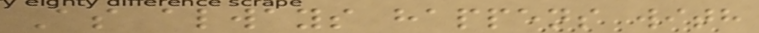As always happens with
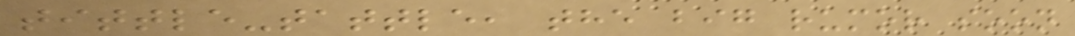tittle-tattle, the big rumor soon
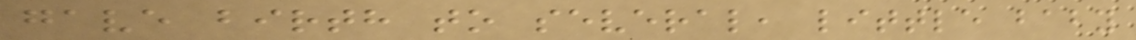gave birth to several, little baby
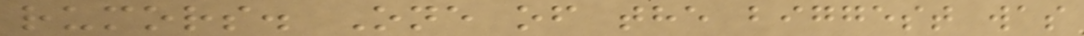rumors. One of the biggest was
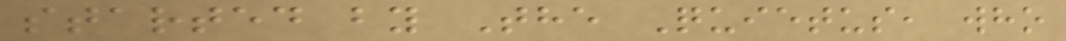started by The Quietus, who
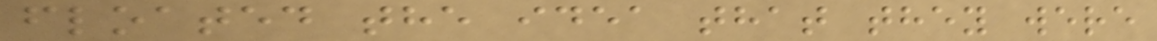floated the idea that they were
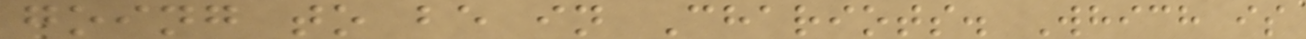going to be in Chariots. Which is
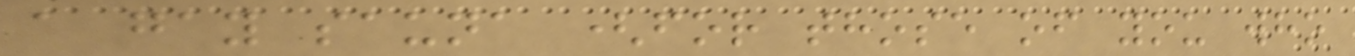a gay sauna (for those of you who
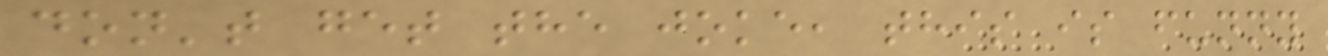don't get the joke, this is funny
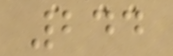244
